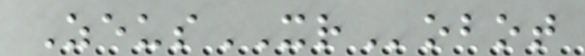ZeusXRobot
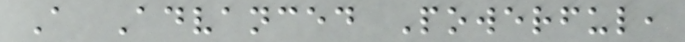A Advanced Powerful,
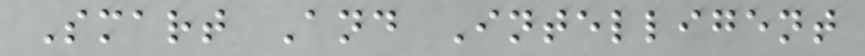Smart And Intelligent
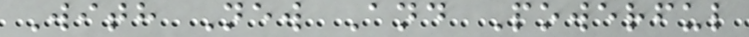With New And Powerful
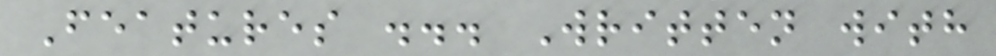Features ... Written with
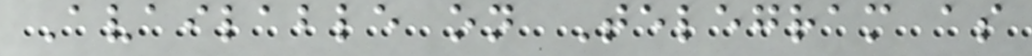Available on Telegram as
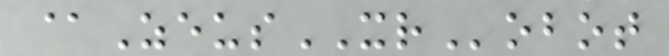@ZeusXRobot
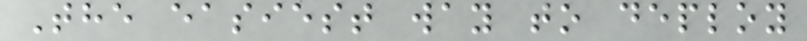The easiest way to deploy
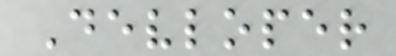Devloper
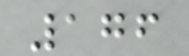176
